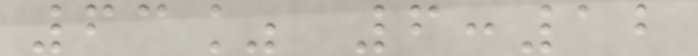63% 6:12
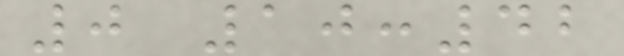0 10:42
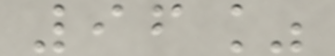96%
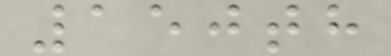150th
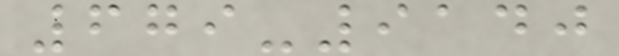679-9140
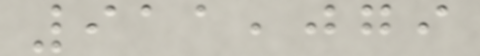911,079
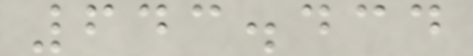643.434
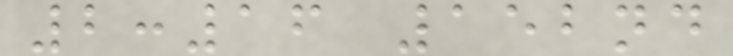2:16 152nd
